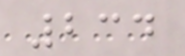234
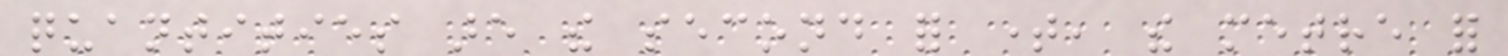quantities are the second for time, the metre for
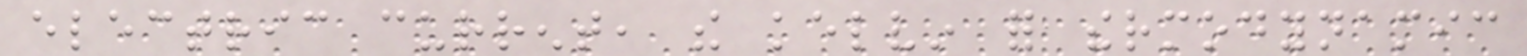electric current, the kelvin for thermodynamic
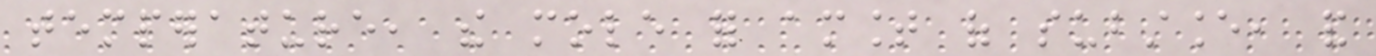temperature, the mole for amount of substance, and
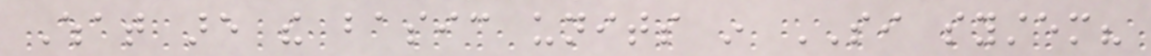What are the basic units in SI system?
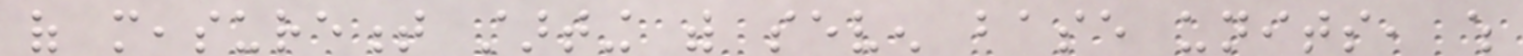of measurement starting with seven base units, which
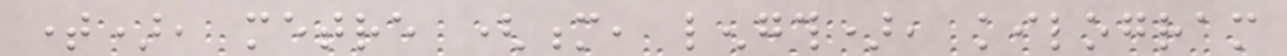time), metre (m, length), kilogram
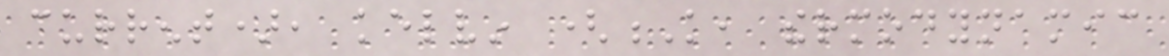current), kelvin (K, thermodynamic
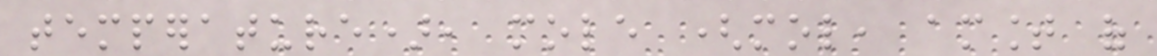temperature), mole (mol, amount of
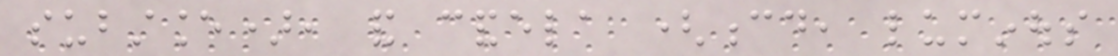substance), and candela (cd, luminous
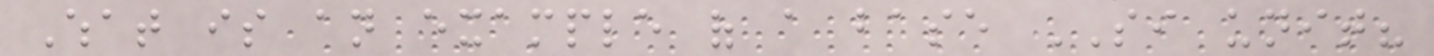What is an example of a base SI unit?
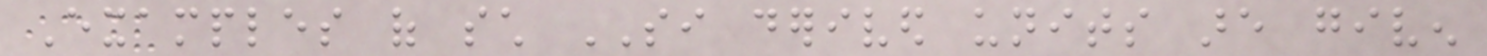Examples of such SI derived units are given
